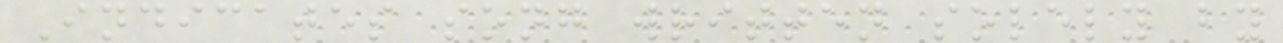Indicates song written solely by
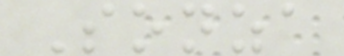Sonza
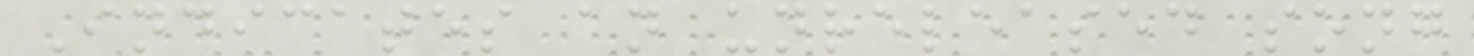Indicates an unreleased song
